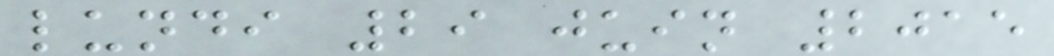lundi 29 juin 2015
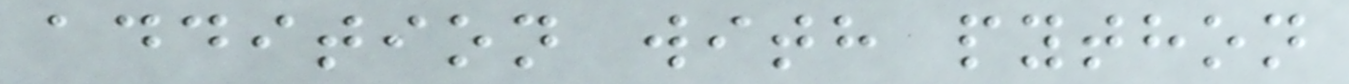addition with python
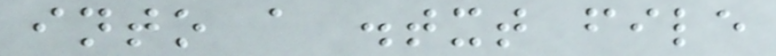into a .txt file
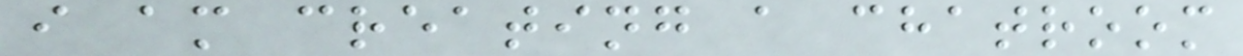i am creating a chatroom
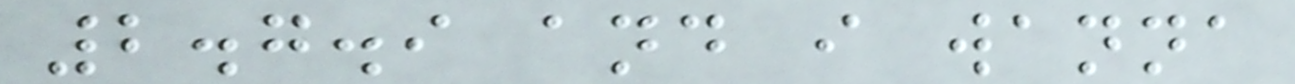2.7.9 and i wanna
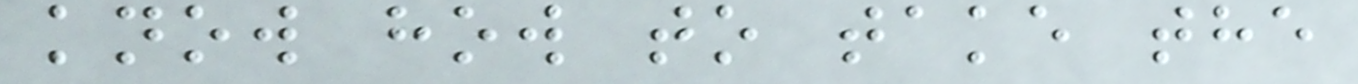know how to take the
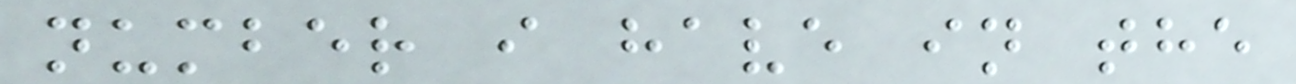number i have in the
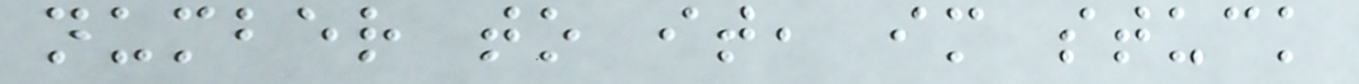number to it, im stuck
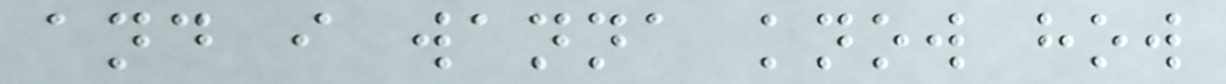and i wanna know how
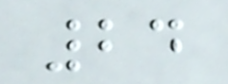24
